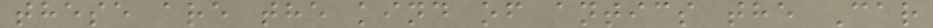these are the kind of antics the Car
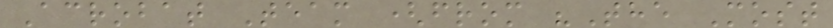Acrobat Team (from "The Most
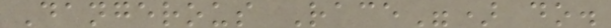Dangerous Race") do.
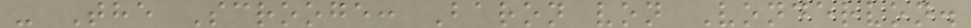- The Scrooge: Baron von Vondervon.
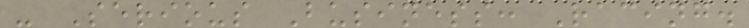- Serious Business: Racing.
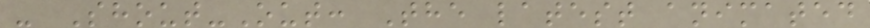- Shout-Out: The latest animated
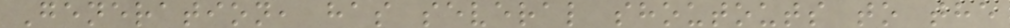Generation, has several shoutouts to the
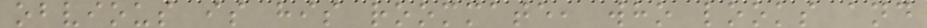obvious is his roommate, who looks and
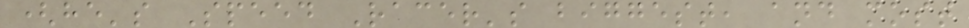(he's Speed Racer's biggest, and most
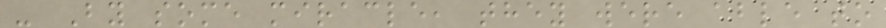- By some miracle, they were able to
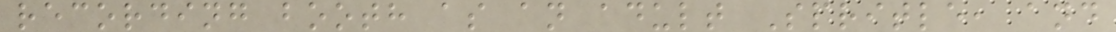recording booth as an adult Spritle, and
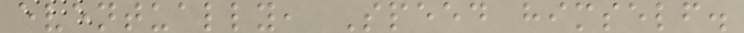eventually, Speed himself.
